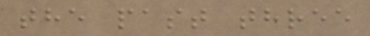the past three
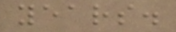years.
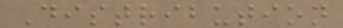Distribution
